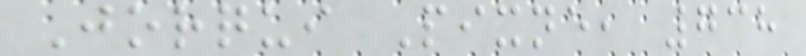Jorqui Pixne, 738
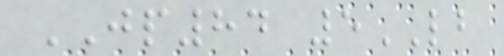JP84 5LB
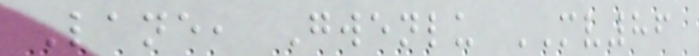Lane, Gwenlu MV86
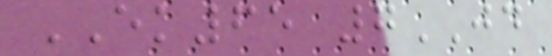EK65 7JD
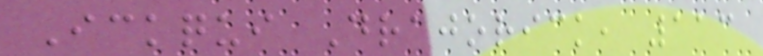Ickqui Drajorick, 113
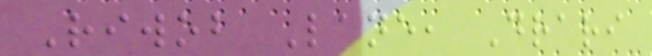Riwob Lane, Drari
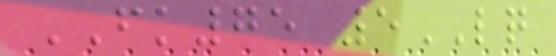FK75 5LQ
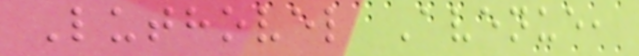Luthovel Avenue,
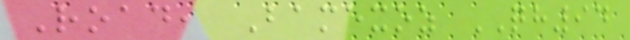Road, Bamexoz QH94
